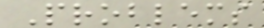Problems
